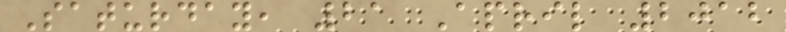Saturday, 21 April 2012
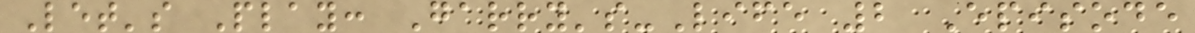Let's Play: Garry's-Life 2 Episode
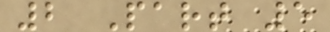2 Part 5
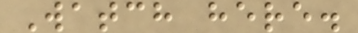Watch here.
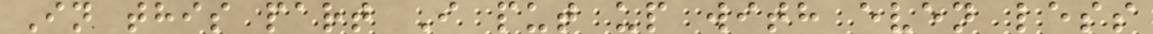In this part I put up with even less
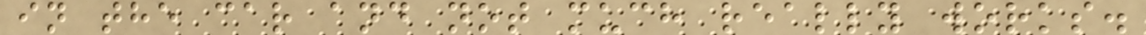in the car and not much really works.
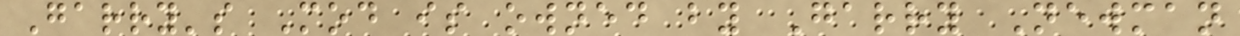Garry's Mod is owned by Garry Newman
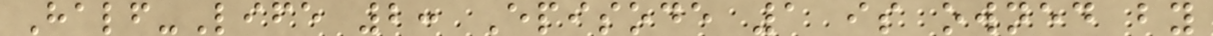Half-Life 2: Episode 1 is owned by
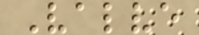Valve
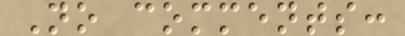No comments:
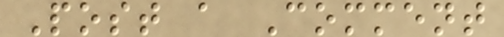Post a Comment
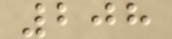208
